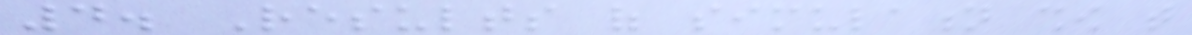4. Results of simulation show that
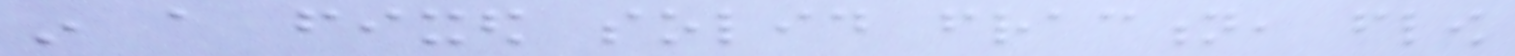in a fixed solid fraction, flow
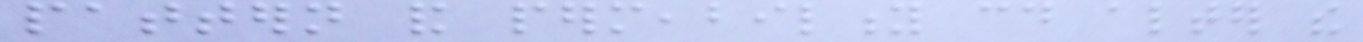pattern and permeability could alter the
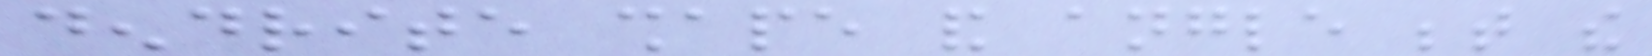dendrite shape and angle between the
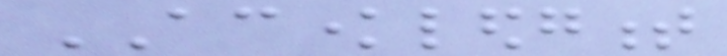ACKNOWLEDGMENT
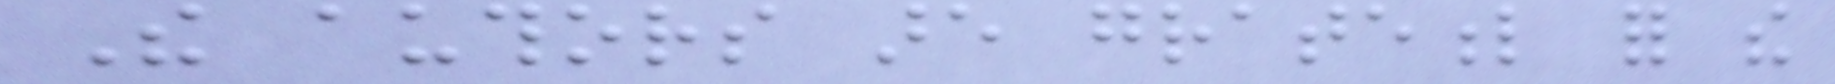The authors are grateful for the
